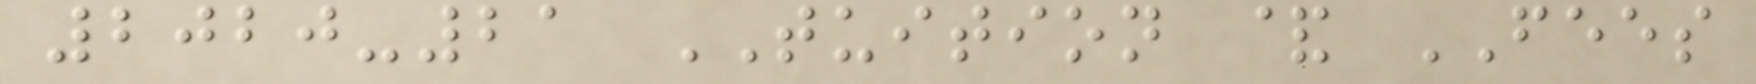2020-21 TUITION & FEES
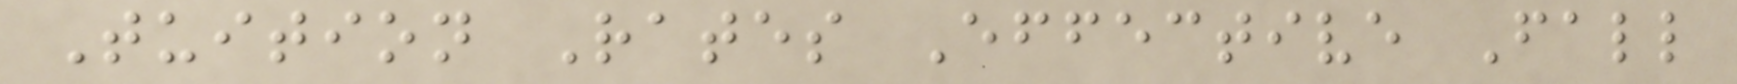Tuition Rates Effective Fall
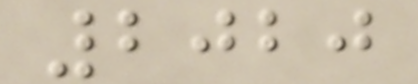2020
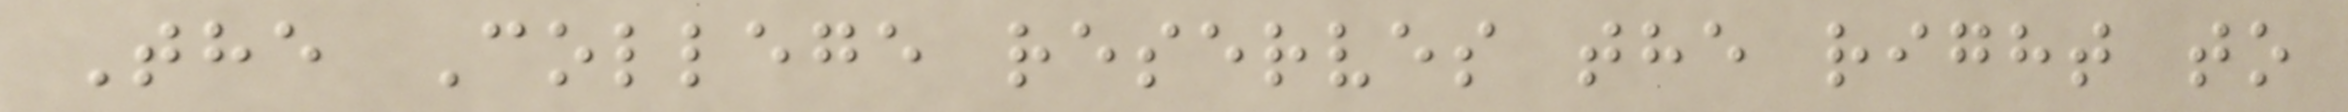The College reserves the right to
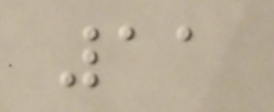11
